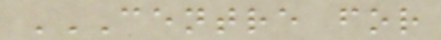CENTRE FOR
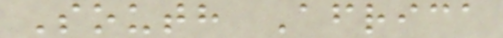South Africa
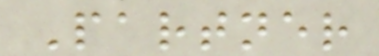Partner
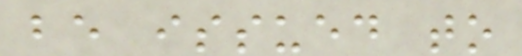be issued to
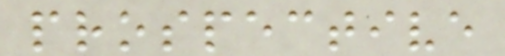prospective
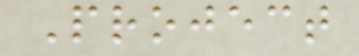Project
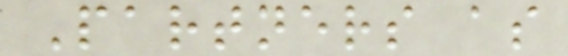Partners as
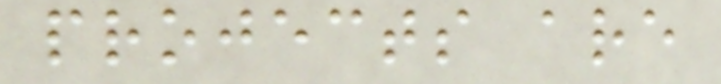projects are
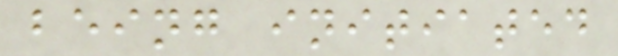being initiated
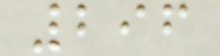296
